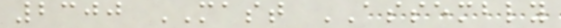2300 MAST ASSEMBLY
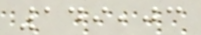149,03
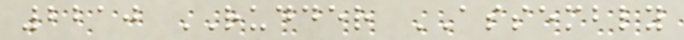2210 RUDDER ASSEMBLY
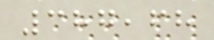387,68
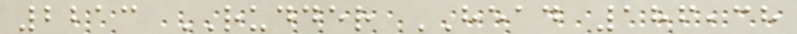2213 RUDDER HEAD 186,38
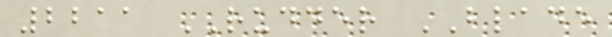2211 RUDDER BLADE
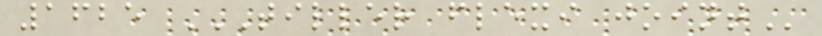1625 TILLER FLEXI JOINT
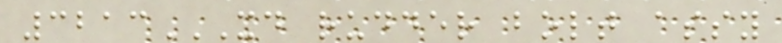3213XD RUDDER BOLT ASSY
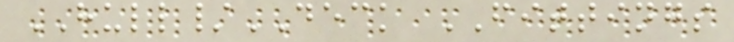HULL/DECK FITTINGS
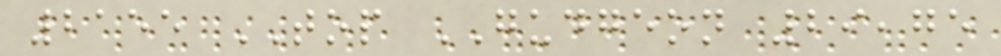2155 TOP GUDGEON 29,75
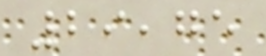29,75
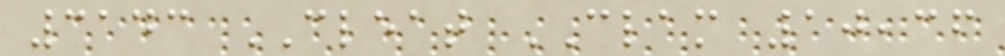3143 CLEAT CLAM 10,36
